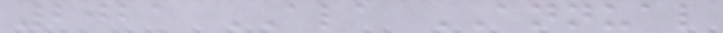2021 ALA ANNUAL
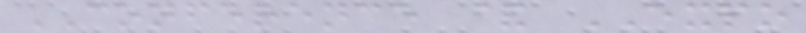CONFERENCE & EXPO
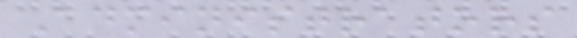Administrators
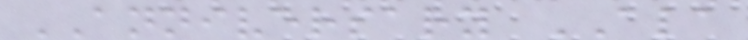ANNIVERSARY ALA
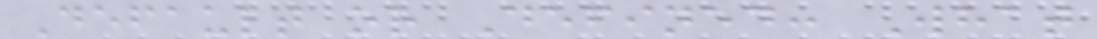Default or Defined: What
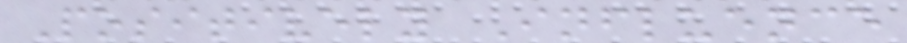Positively Influence
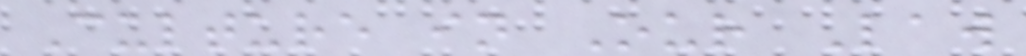Culture in Our Law
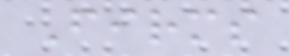Firms
